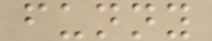funny
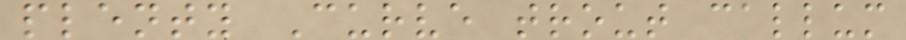plenty Curve trout callum
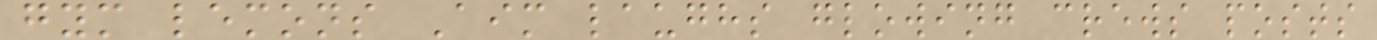gym lemons Aim laughs glowing crews posts
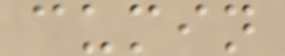cumin
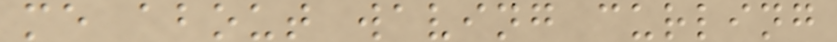me about waving curling
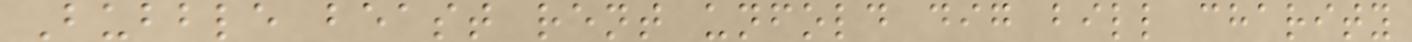Bubble beast rent unfold dig bill charity
